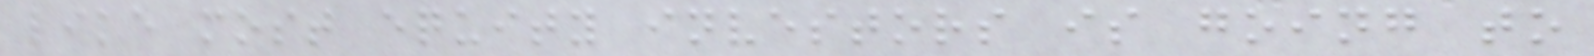like most equity investors is going to
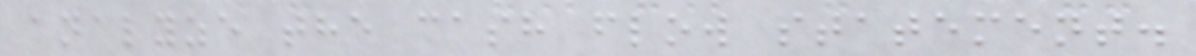analyze the cash flow statement.
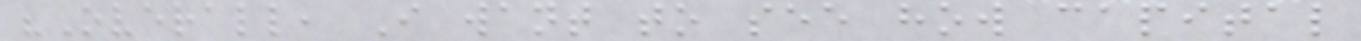"Overall, I want to see how capital
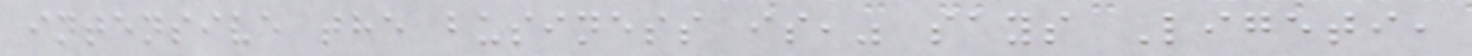intensive the business is," says Ligeti,
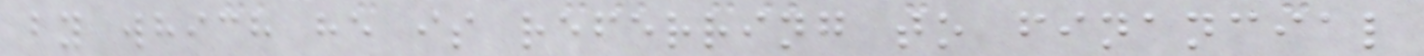by which he is referring to financial
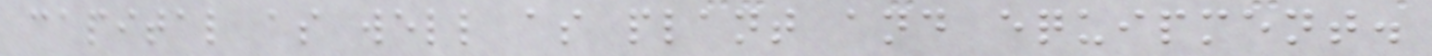capital as well as plant and equipment.
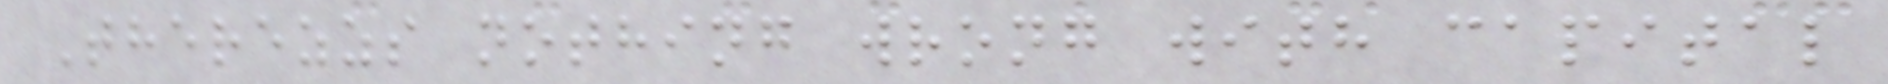Therezzs nothing wrong with capital
